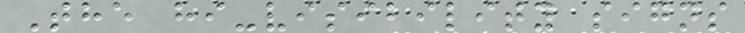The hi-visibility signs
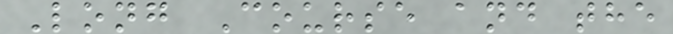Long Course and the
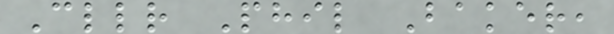Cllr Phil Baker,
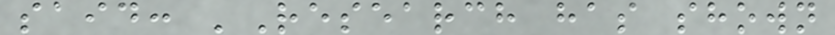said: 'Research has shown
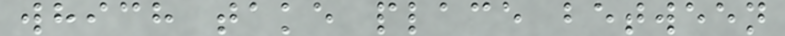which take place between
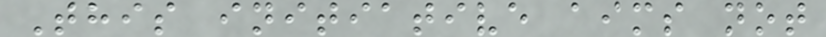This initiative aims not
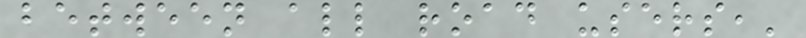between all road users,'
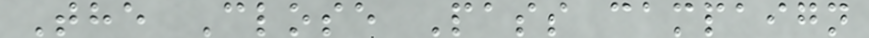The Close Pass campaign
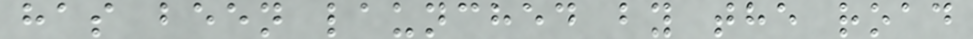has been launched by the road
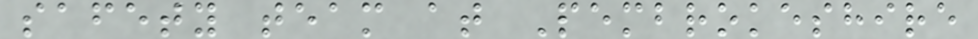safety team at Pembrokeshire
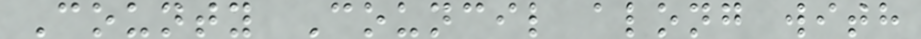County Council along with
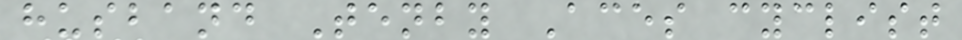husband Tenby Aces cyclist
